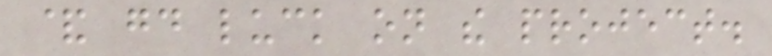& good luck on the project.
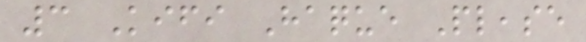3 Kifi Haque Please
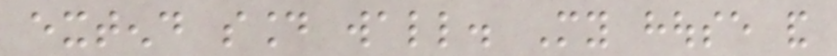extend sound wall. My house and
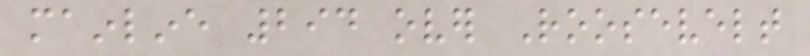mainline 294 over Roosevelt
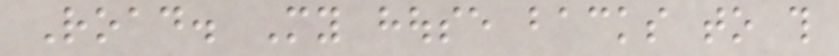Road. My house backs to this
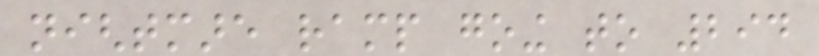nightmare ramp going to 294
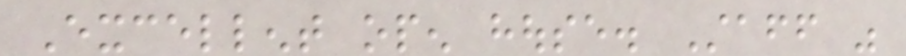Excellent open house. Staff was
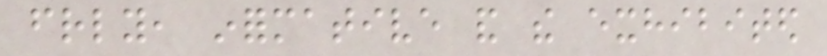friendly, informative and the exhibited
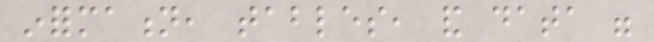information, tables, and data were
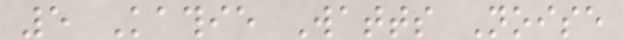5 Kathie Watts Noise
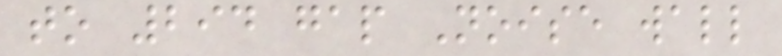to 294 gap Noise wall
